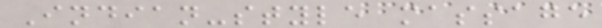Indian-style massage
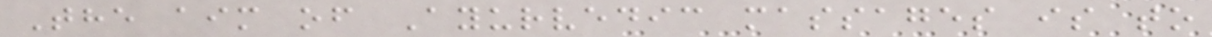The aim of Ayurvedic massages is to
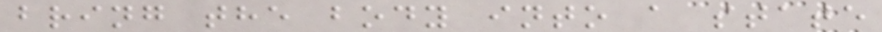bring the body into a state
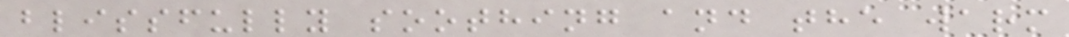blissfully soothing and the warm
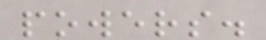powers.
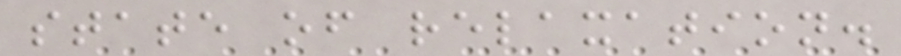state of relaxation.
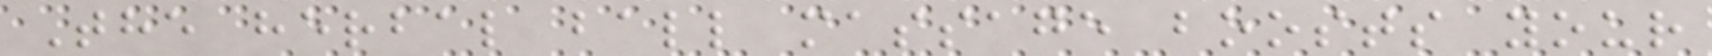The herbal ball massage boosts your
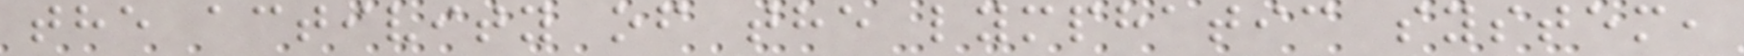the activity of the lymphatic system,
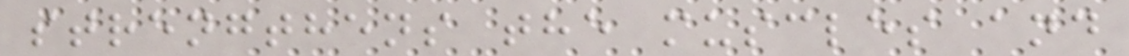strengthens the muscles and
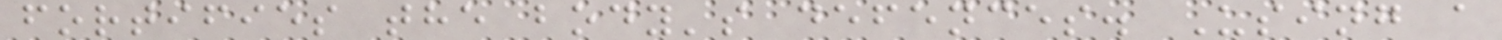fortifies the body's defences. Using a
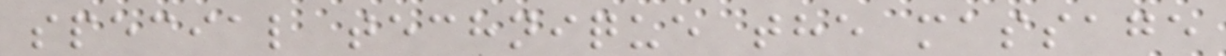special technique the massage
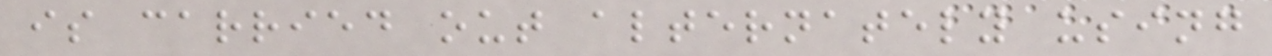is carried out alternately using
